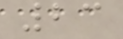23
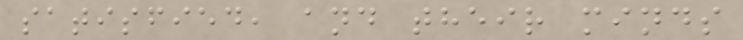satisfied, and their minds
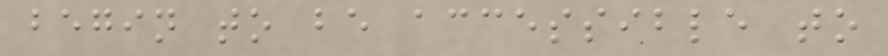begin to be accessible to
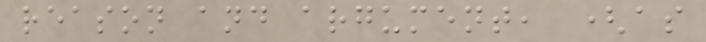reason and argument, (as
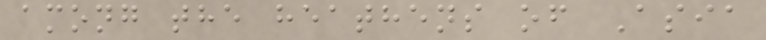among the heathens of Asia
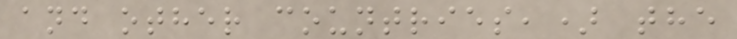and other countries,) the
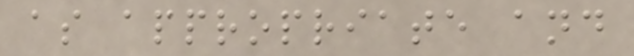as appropriate and
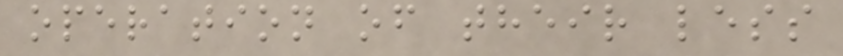operation of their less
